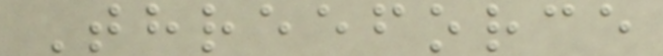Threeforce
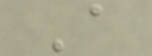A
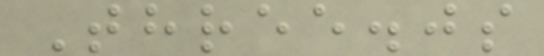Three.js
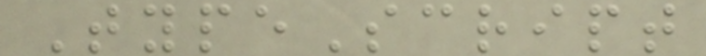TypeScript
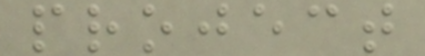project
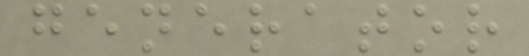generator
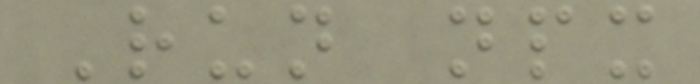Run npx
